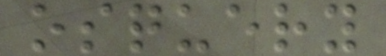osquery
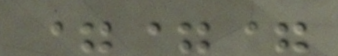===
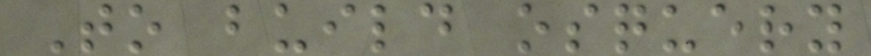To build osquery
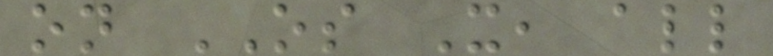on OS X, all
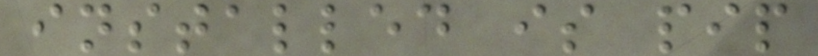installed is pip
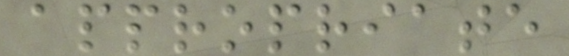appropriate
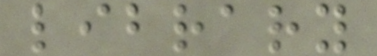library
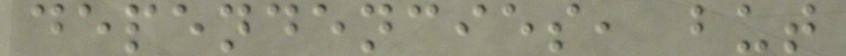dependencies, but
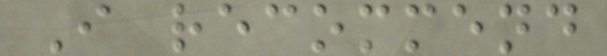I recommend
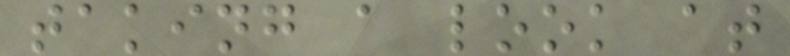taking a look at
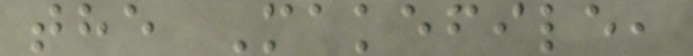the Makefile,
